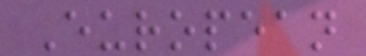European
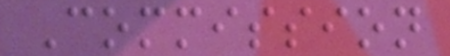Commission
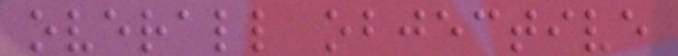overall objective
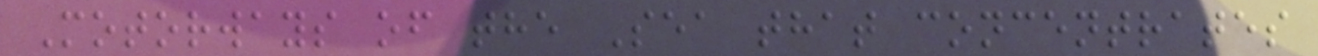Motorways of the Sea that concentrates
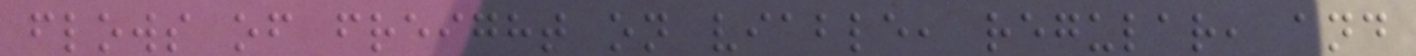flows of freight on viable, regular, and
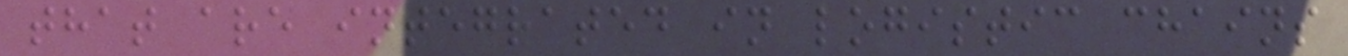that are integrated in logistic chains
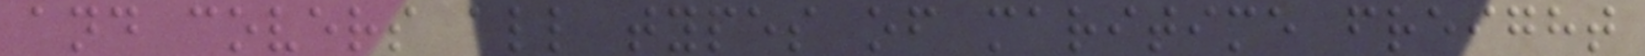and covers all types of maritime freight
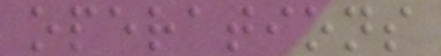operations
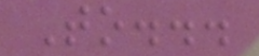To...
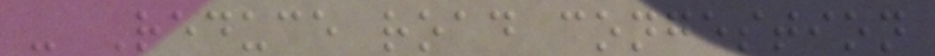- Reduce road congestion
